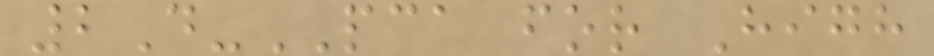2D-PCA for High
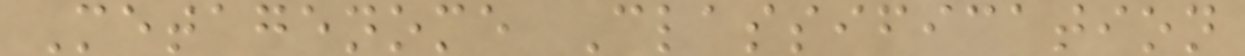Metagenome Classification
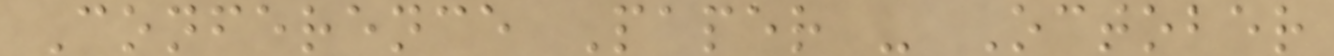Conference Paper - October
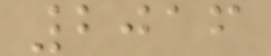2016
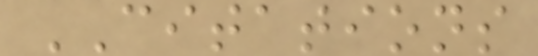CITATIONS
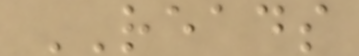READS
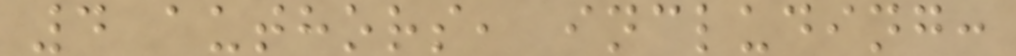4 authors, including:
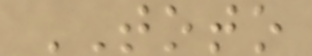TOTO
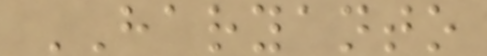HARYANTO
